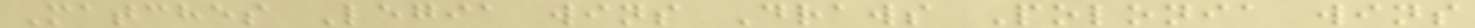Matches Legia wins Draws Polonia wins
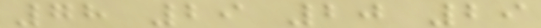78 29 20 29
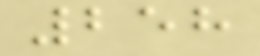258
